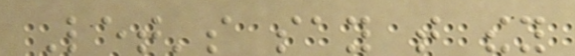Let's say that they
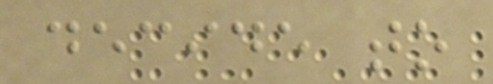decide to
